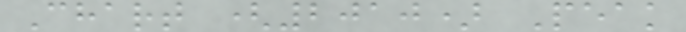Chart (2010) Peak
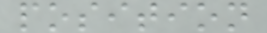position
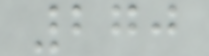270
